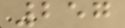257
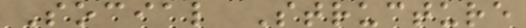Social Structure
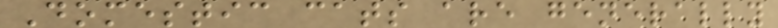Domestic cats are generally
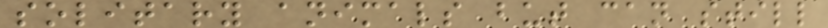solitary animals but can still
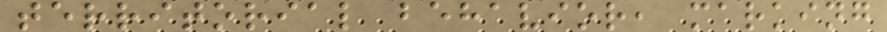territorial behavior, marking
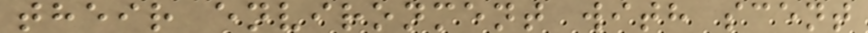their environment with scent
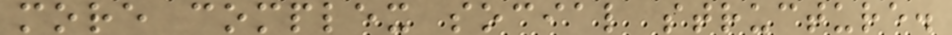more complex social structure.
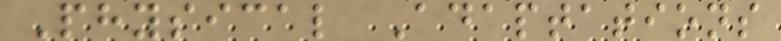Physical Adaptations
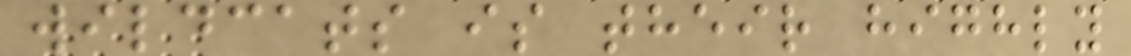wildcats is their highly
